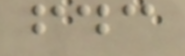fdc
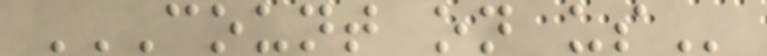COUNT ON US
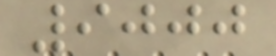9000
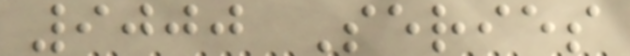9000 Series
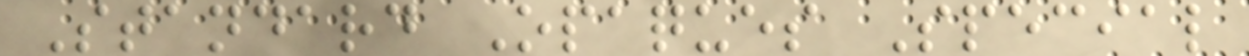Standard Opaques Special
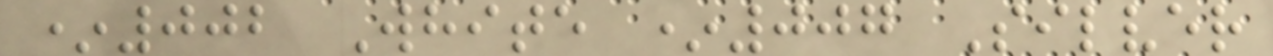*002 White *007 Silver
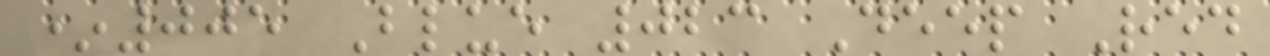*005 Blue 023 Deep Red
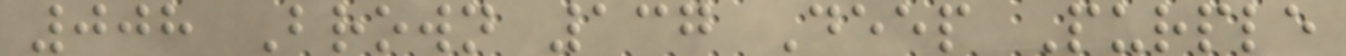008 Brown 137 Deep Purple
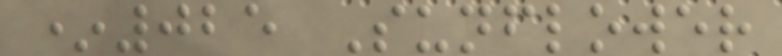*025 Sunflower
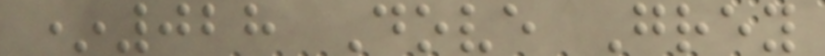*028 Dove Grey
